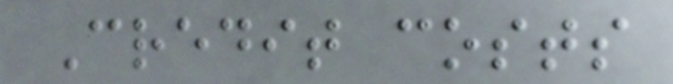Credit costs
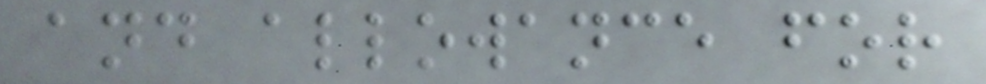and allowance for
